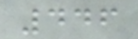446
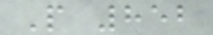P 852
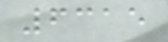6315
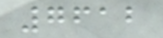7612
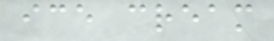ice cream
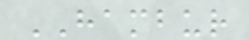HAMBUR
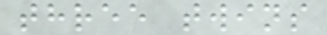three twins
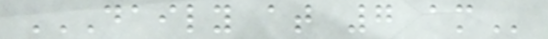DAILY AT 7 AM
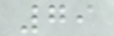79
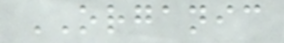ORGANIC
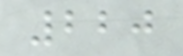220
